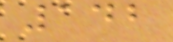142
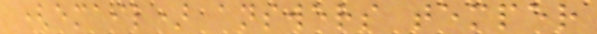(email) answers temper
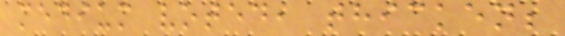medium voted, thicken;
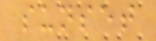sunset
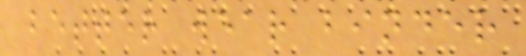better wear binder
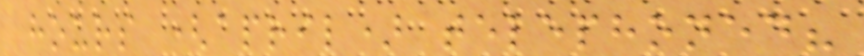hours (april) telephoned?
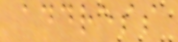address
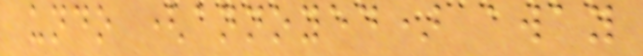undo (annoyed) away
